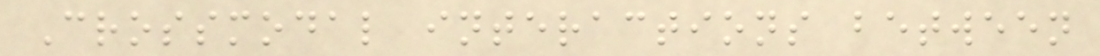Crossmodal interactions between
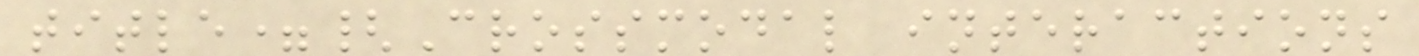title={Crossmodal interactions
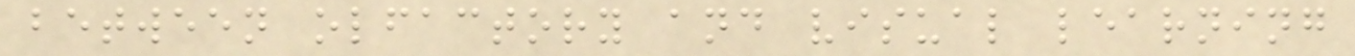between olfactory and visual learning
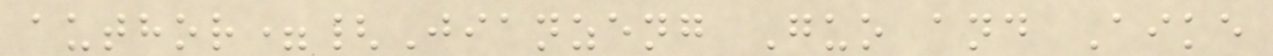author={Jianzeng Guo and Aike
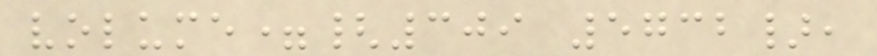volume={309 5732},
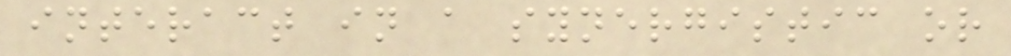interact in a synergistic or
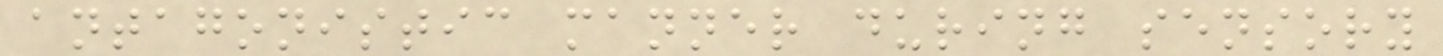antagonistic manner during sensory
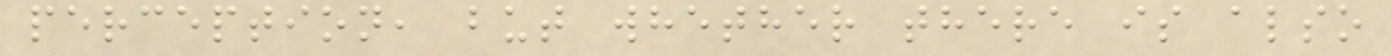perception, but whether there is also
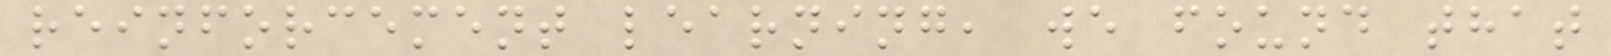reinforcement learning, we found that
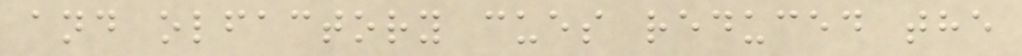and olfactory cues reduced the
